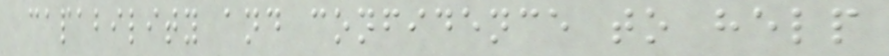capability and confidence to help
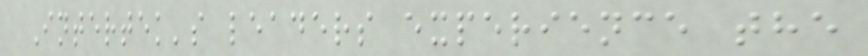Intertek's leaders experience the
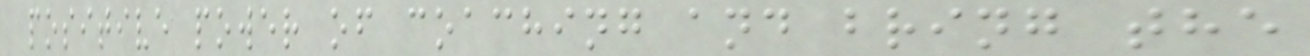positive power of coaching and bring the
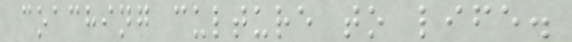coaching culture to life.
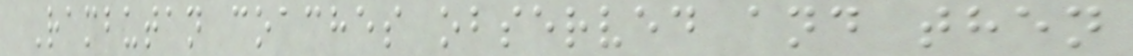Rambutan coaches observed and then
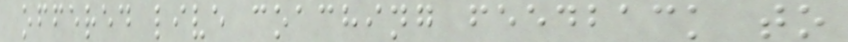offered live coaching feedback to
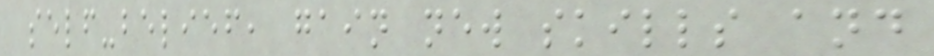self-belief, gain new skills and
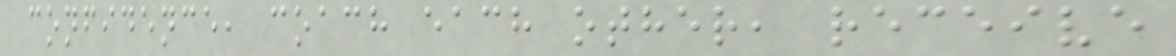confidence, coach each other, receive
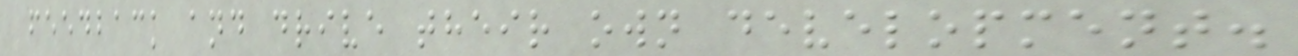feedback and drive their own development.
